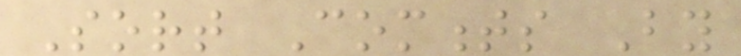Sort Comments By
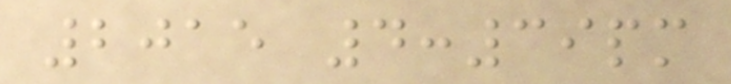2015 4:39pm
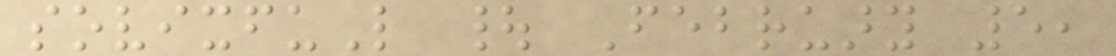sovixfuL | February 5,
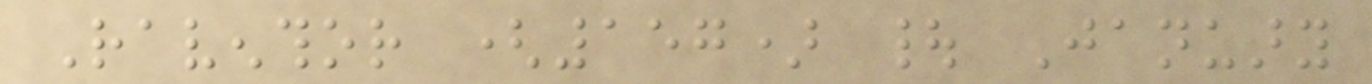Raventhor (157) | January
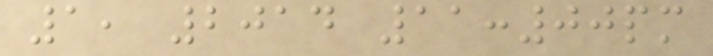1, 2014 11:00pm
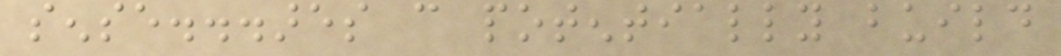sense...ares can potentially build
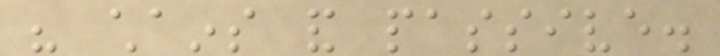his chains and passive.
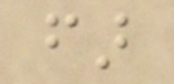far
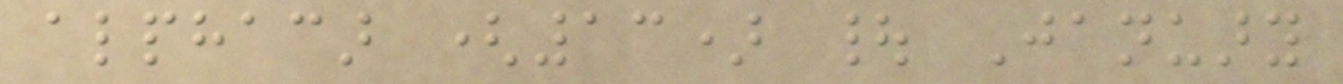alphacar (13) | January
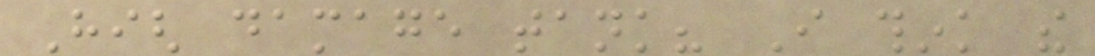High damage tank? I think the
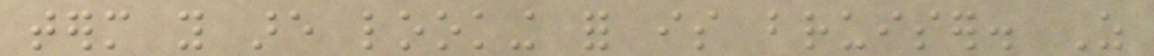term you are looking for is bruiser. As
